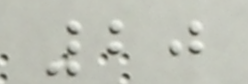20
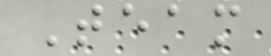Team
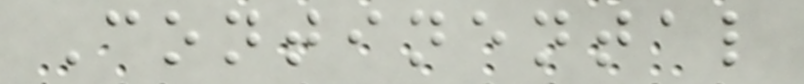Continental
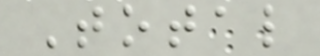Total
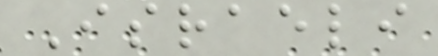Israeli
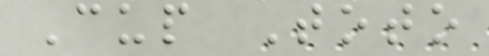Cup Toto
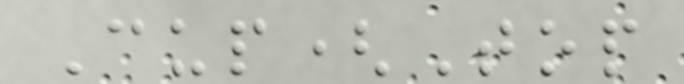Cup(Top
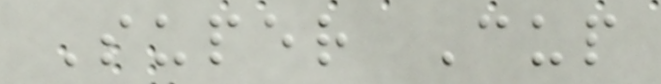Super Cup
